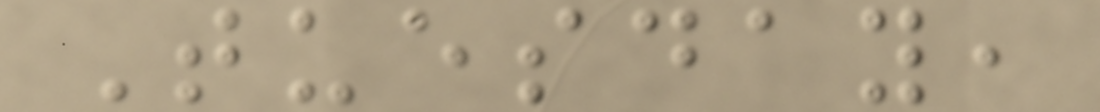Tuesday,
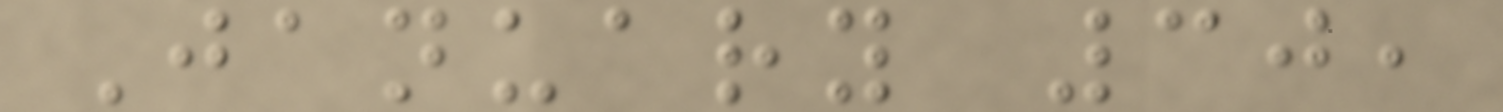January 30,
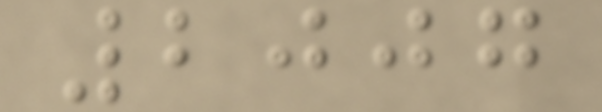2007
